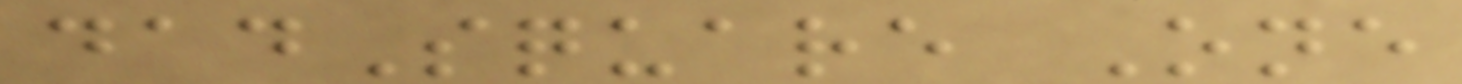dadSquare One
